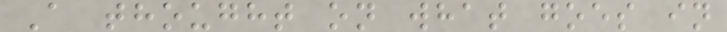A thought on what goes in
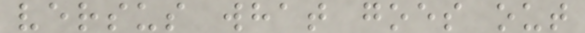versus what goes out
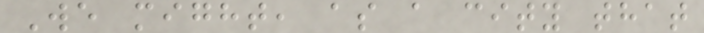We might, as a city that
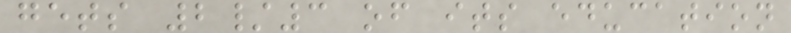gets 2/3 of its education
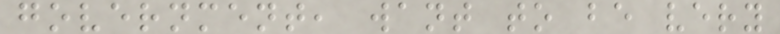government, want to be very
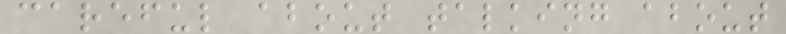careful about talking about
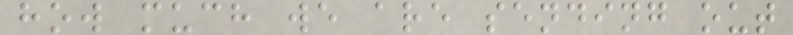how much we are sending out
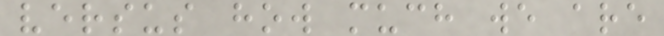versus how much we are
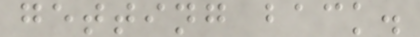getting back.
